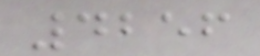4256
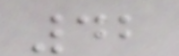42
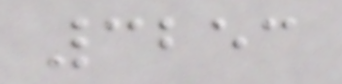3253
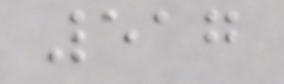517
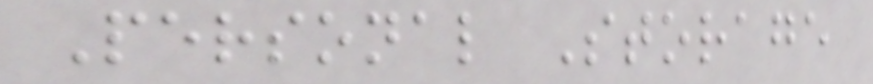Personal Storage
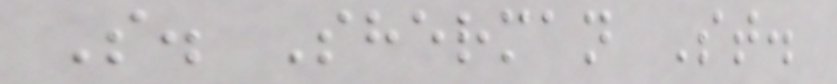S. Sherman St.
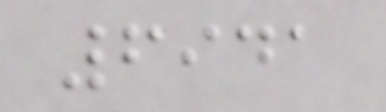6941
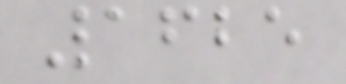1625
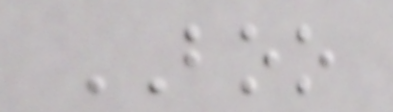BOO
